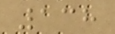138
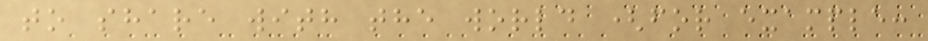to share with the world (for example:
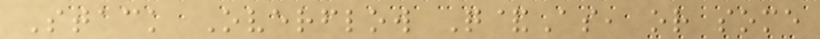Stack Overflow Q&As, or some
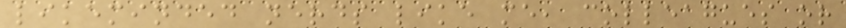likeminded nerds like me, colleagues or
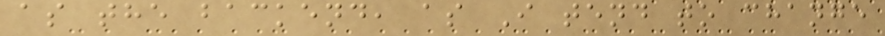as the backend, as I tend to change
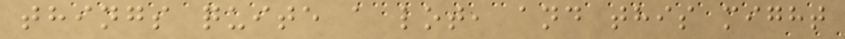things quite a lot, and this might
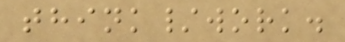think/work.
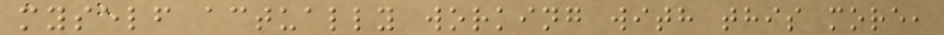myself actually working with this more,
